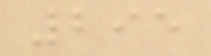295
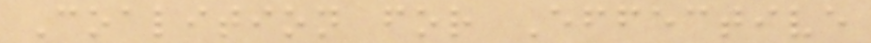Coalition for Effective
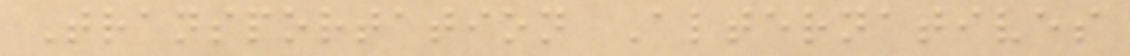Transportation Alternatives
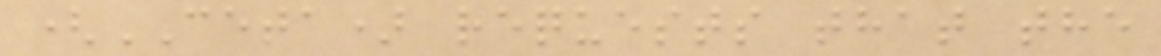(CETA) requests that the
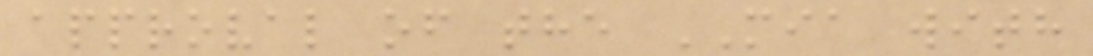approval of the MIA with
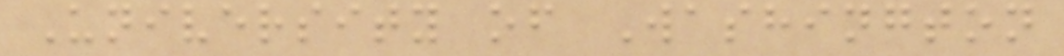University of Washington
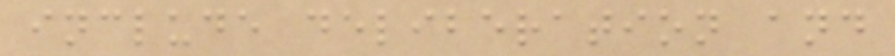include deliberation and
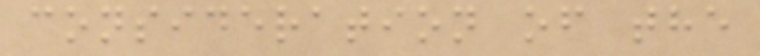consideration of the
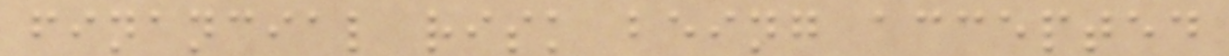financial risk being accepted
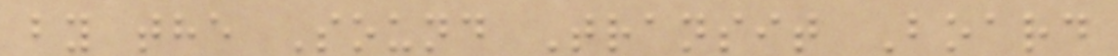by the Sound Transit Board
